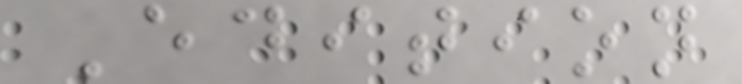Edition
